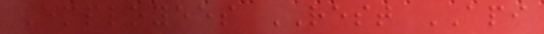Employees REST API
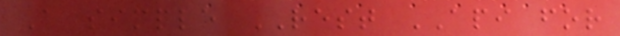A simple REST API for
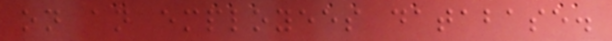on an employees database.
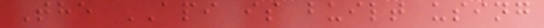The API is built using
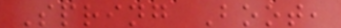Spring Boot,
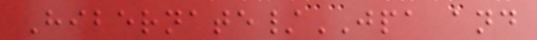Hibernate/JPA and
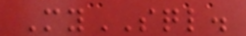MySQL.
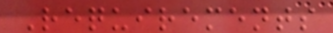Requirements
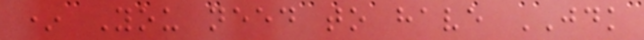* You need to have JDK
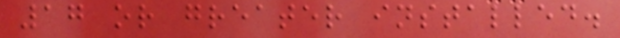17 or greater installed.
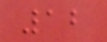12
